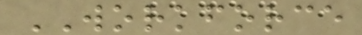WORKFORCE
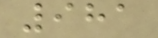981
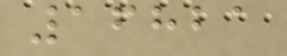16821
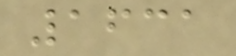1631
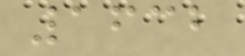1632
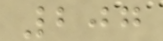207
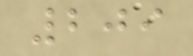209
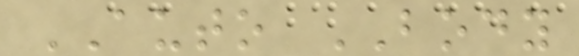AUTO BODY
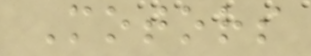Motors
